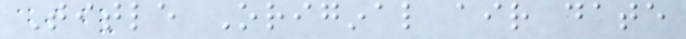Title Original air date
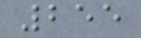255
